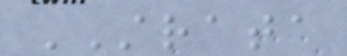STRATA
